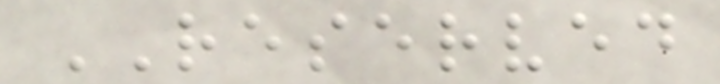RESERVED
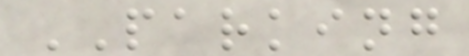PARKING
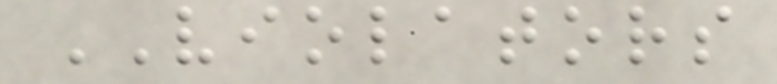VIOLATORS
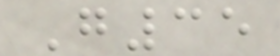G35
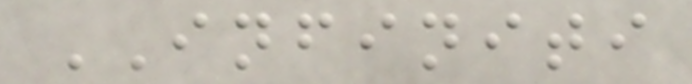INFINITI
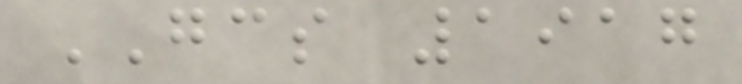GCS 1917
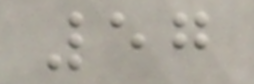57
